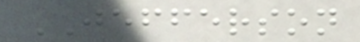JEFFERSON
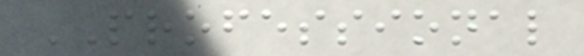PROFESSIONAL
